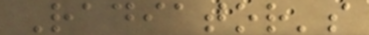Radiator's
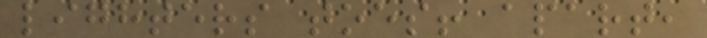lighters toes! apart,
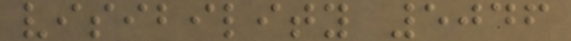visibility 5046
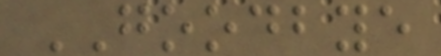GOODBYE
